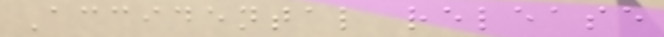Accidental release
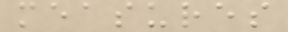measures
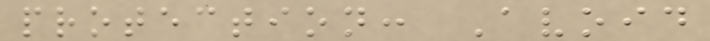protection: Avoid
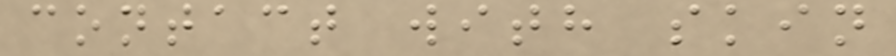contact with skin
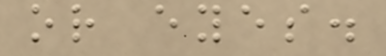or eyes.
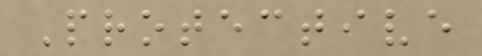Protective
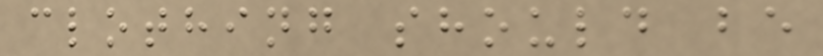clothing should be
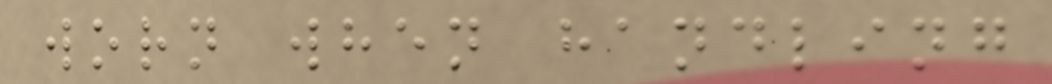worn when handling
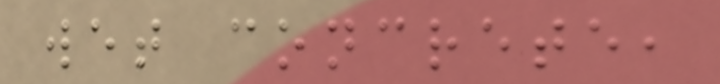wet concrete,
